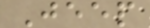Jeep
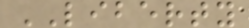LIBERTY
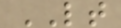LT
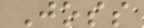Joss
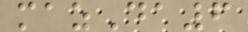mazDa6
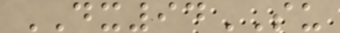DX94SU
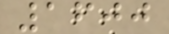1600
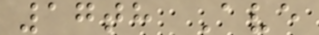17th Ave
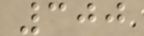300
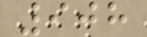908
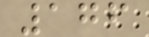176
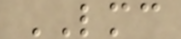LMC
